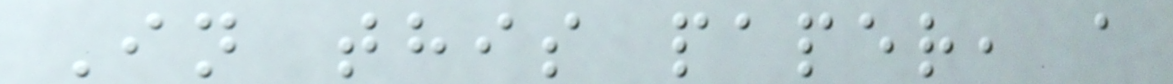In this paper, a
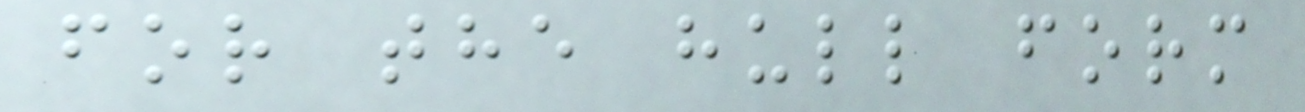for the hull form
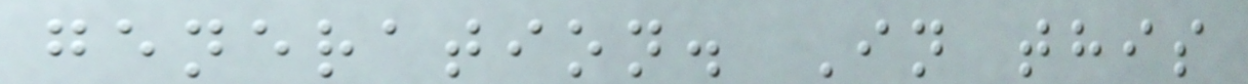generation. In this
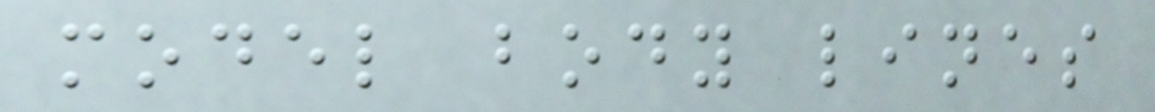model body lines
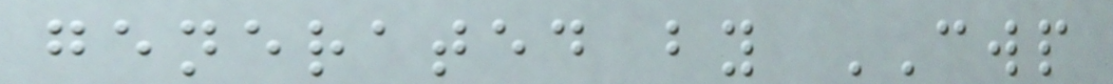generated by CWP
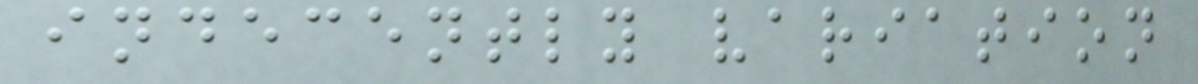indecently variation
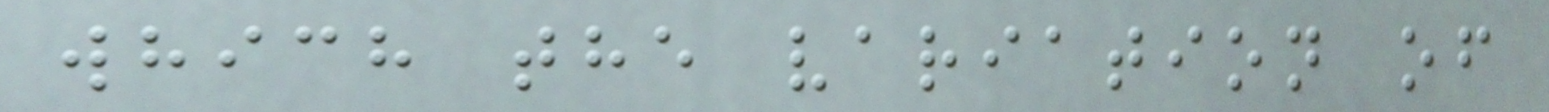which the variation of
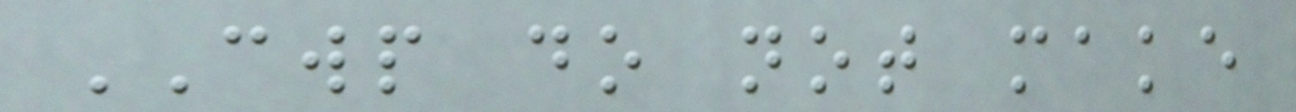CWP do not make
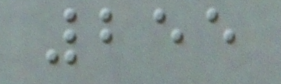255
